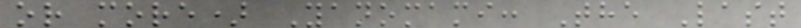or more) Yanomami: The Last
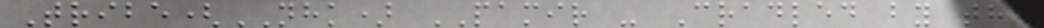Tribe(NHK) PAMIR - Cradled by the
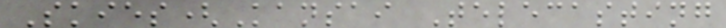Skies(Kansai Telecasting
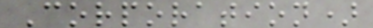Corporation)
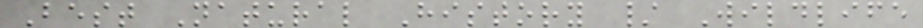Best Natural History / Wildlife
